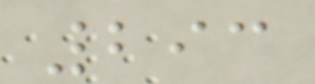293
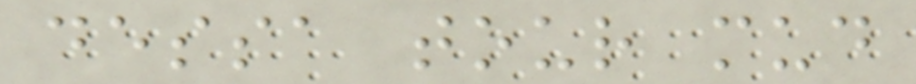dessa tour mud
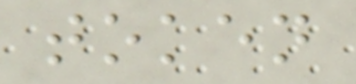token
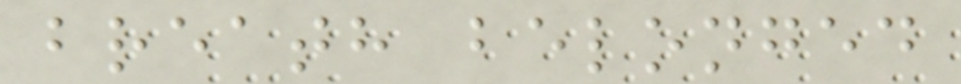breath belonged
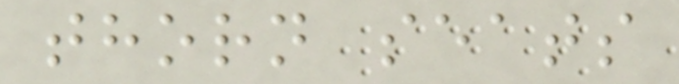thorn seats
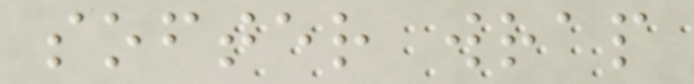softer wrap
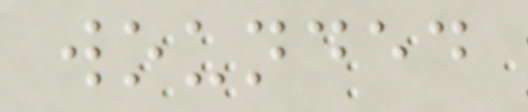wounded
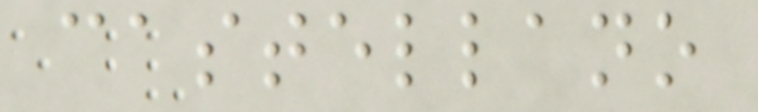castellano
